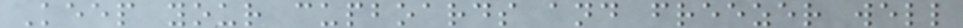Keep your cupboards and freezer well
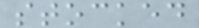stocked
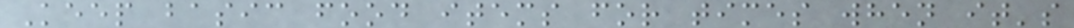Keep basic food items for times when it's
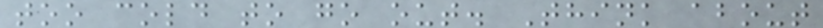too cold to go out. Think about
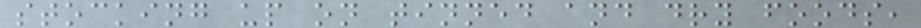stocking up on tinned and dry foods,
